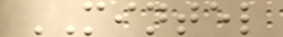MINTEL
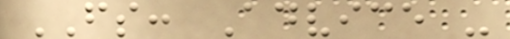FS: Advice -
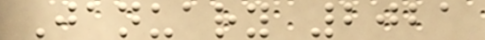January 2021
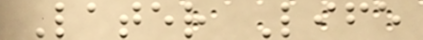Later Life
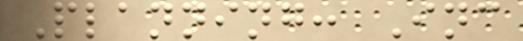Planning: Inc
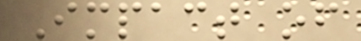Impact of
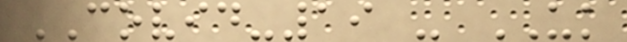COVID-19 - UK
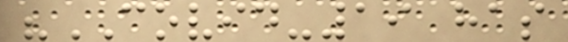"COVID-19 has
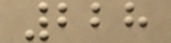228
